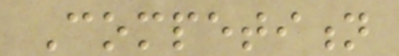Competition
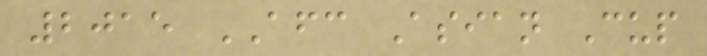2015 AFC Asian Cup
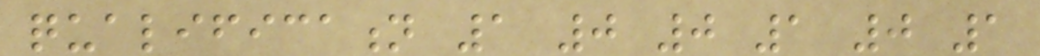qualification 1 0 0 1 0 1
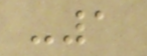-1
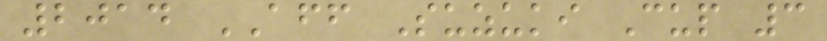2014 AFF Suzuki Cup 3
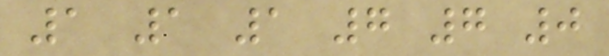1 1 1 7 7 0
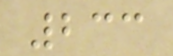233
